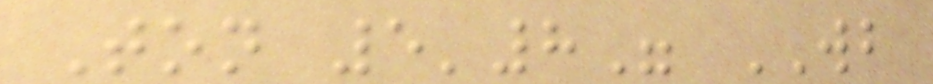Ton 5'8" WB
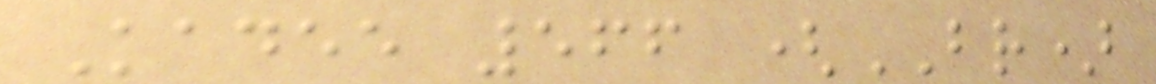Kadee 566 (BR)
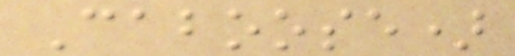Caboose)
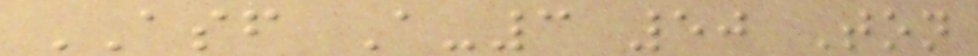ASF A-3 50 Ton
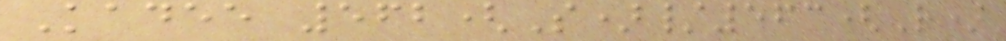Kadee 562(S)/563(R)
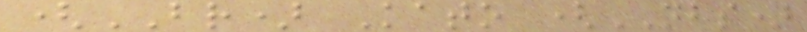(BR) Kato (NBS)
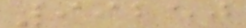99250
